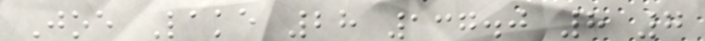Joe Lake 28 137.0 8 7
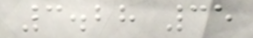3.28 35
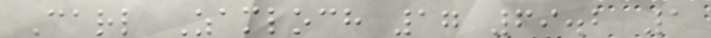Carl Zamloch 17 69.2 1
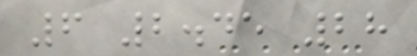6 2.45 28
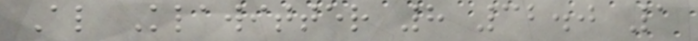Al Klawitter 8 32.0 1
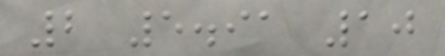2 5.91 10
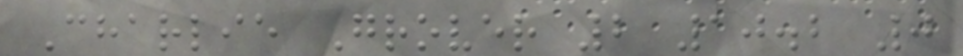Charlie Grover 2 10.2 0
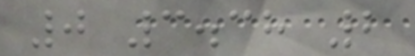0 3.38 2
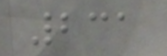231
